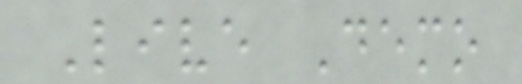Live Demo
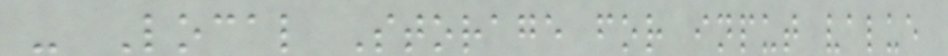- Local Storage for input value
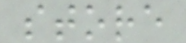store
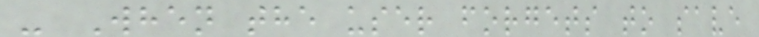- When the user forgets to save
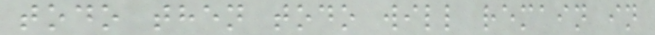todo then todo will remain in
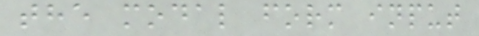the modal form input
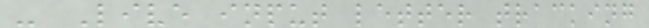- Live input letter tracking
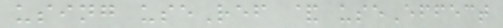using useRef & useEffect
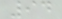94
